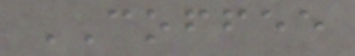COFFEE
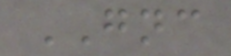GNC
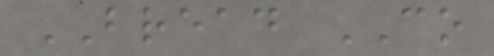BREAD CO
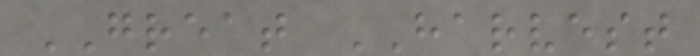GREAT HARVEST
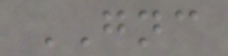GNC
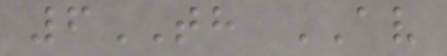6TH AV
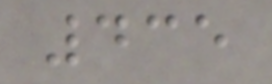435
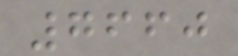7660
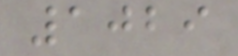1029
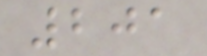201
